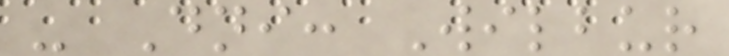- Dni: Wilbur
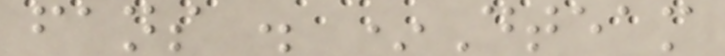fans . *Dteam
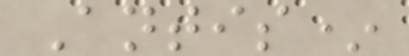Antis*
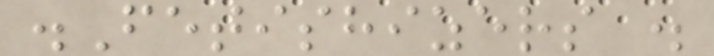.Fetishizers .
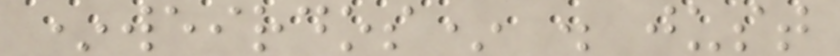*weirdos* . just
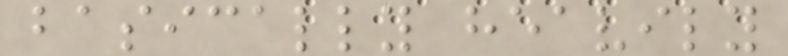basically heavily
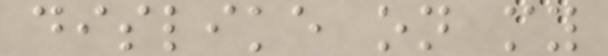dislike on my
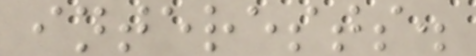interests.
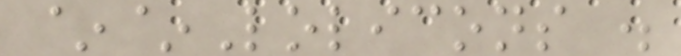~~Lolicons .
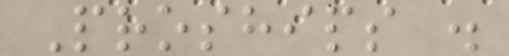Proships .
